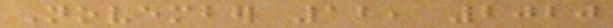November 12, 2020
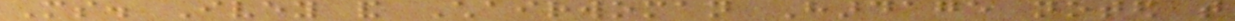Ms. Ivey and Chairwoman Hardage noted that
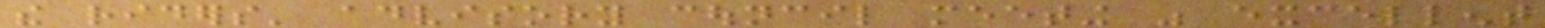the riders' advisory council meeting was excellent
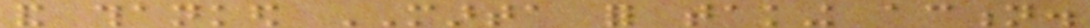and thanked MARTA for taking action.
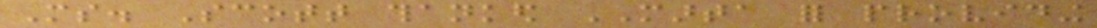Ms. Scott thanked MARTA for providing
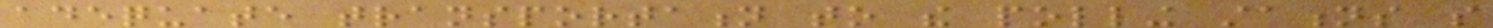adequate transportation to the polling stations so
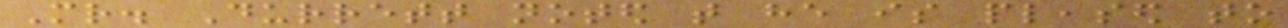Mr. Durrett noted that he is pleased to
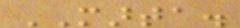MARTA.
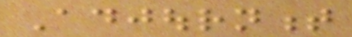Adjournment
